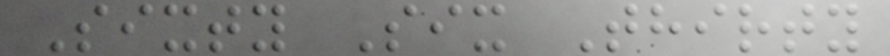Sixty Six Thirty
